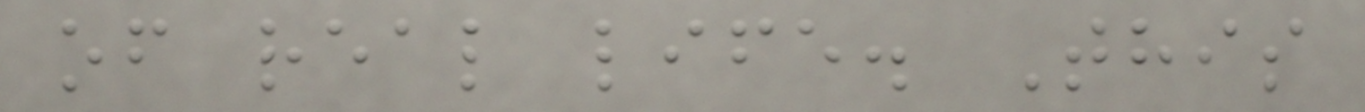of real life. This
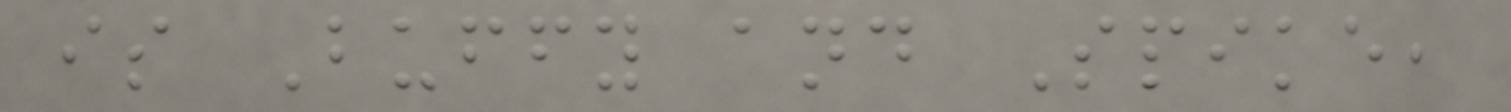is Buffy and Spike,
